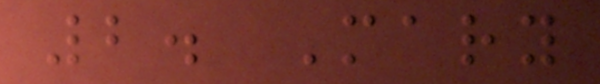2. Mary
